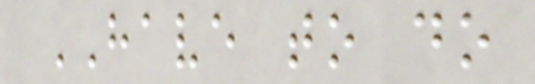HAVE to do
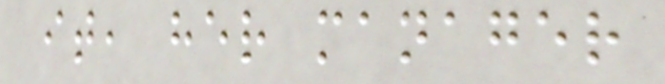it, her manager
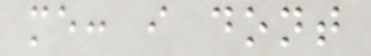me: i dont
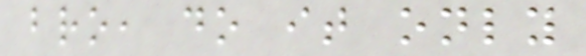bro, do it only
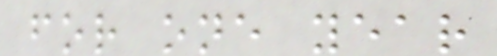for one year
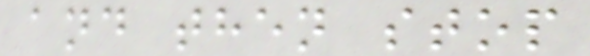and then stop
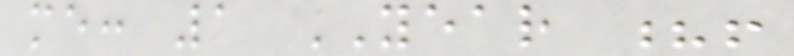me: 1 YEAR ?!
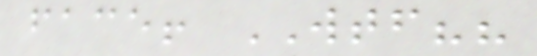face! WTF??
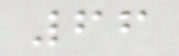66
